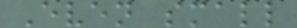Even small
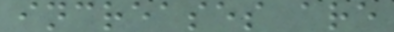increases are
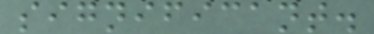significant.
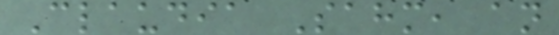Claudia Sahm, an
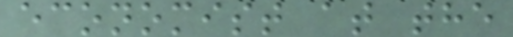economist at the
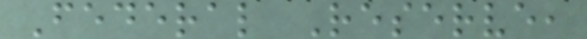Federal Reserve,
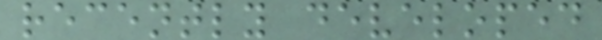recently developed
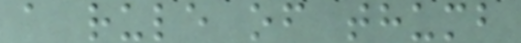a rule of thumb
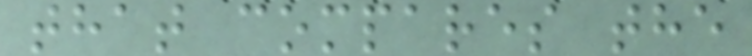that compares the
